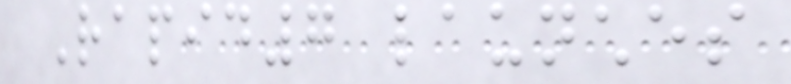Rapid7 launches
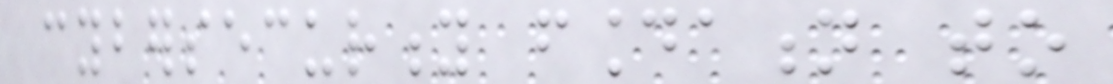cybersecurity foundation to
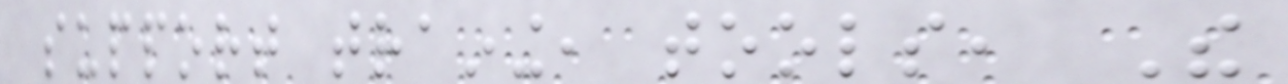support training, tools, The
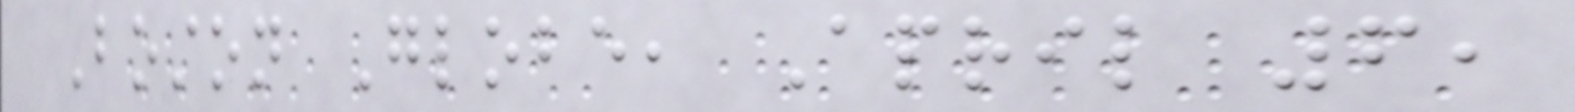Boston Globe, April 6,
